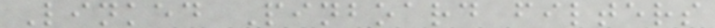Linked Pinboard filters
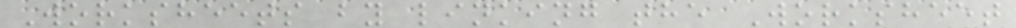Worksheets by linking the Worksheet
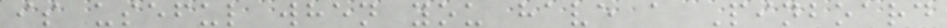is useful when you have a Pinboard
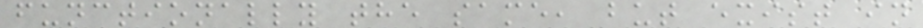functionally the same, but exist in
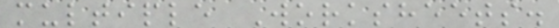multiple Worksheets.
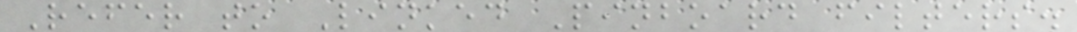Refer to Linked Pinboard filters.
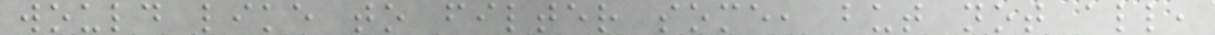would like to filter some, but not all,
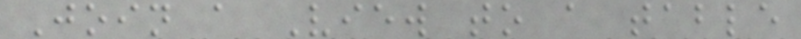Join a View to a table
